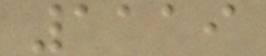1119
